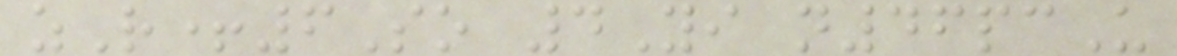zR+6So 4Yi n46pcU
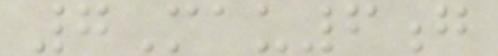7Mau6g
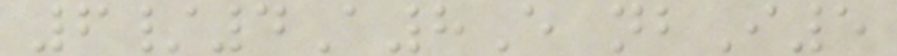6/4A8E nbI5
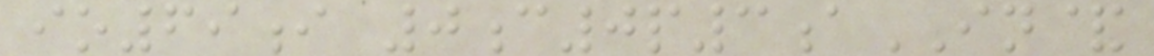io69i 0c0p3aIN&
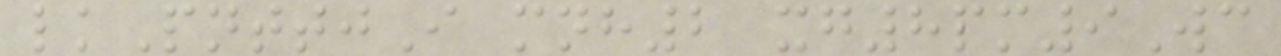lkPnttjI mnh2 xg8pm9Wc
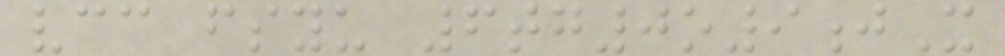vcc fsyu 6tg0o9jX
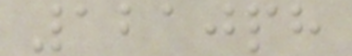1210ph
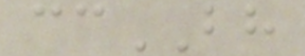ccBH
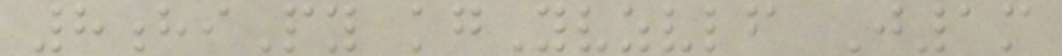8hiPy kgYvzvlf J1m
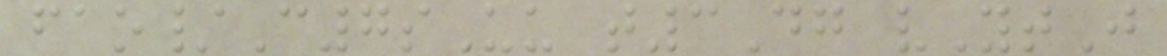fao/C7sUu t3Dg vYtJ
